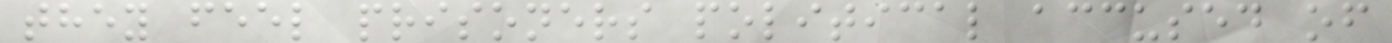they feel prisoners political accused of
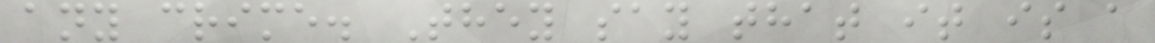any crime. They say that it is a
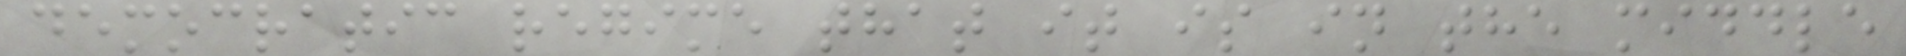democratic regime that it is in the middle
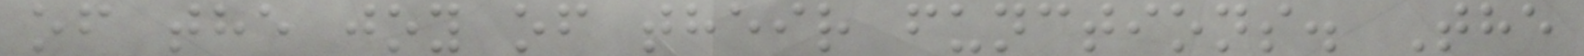of the joy of their functions. The
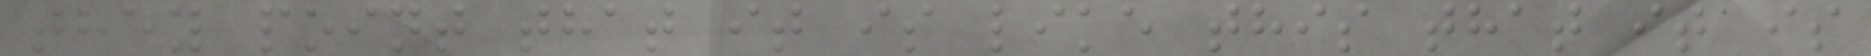they point that it is like this that it is
